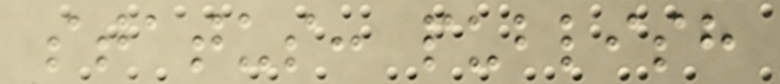status: publish
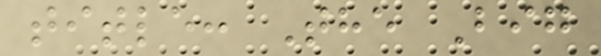title: The Big
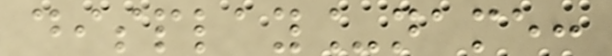display_name:
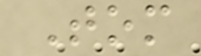Tom
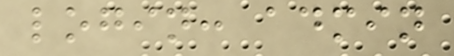login: admin
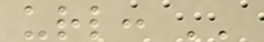url: ''
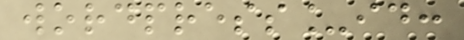wordpress_id:
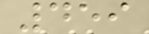459
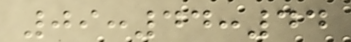09:44:44
